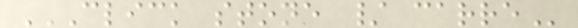CLICK STONE / CARRE
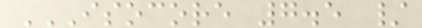ISOCORE 7.5 /
